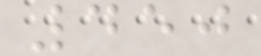450
